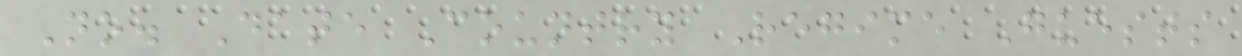No. Date Country Regime Guests
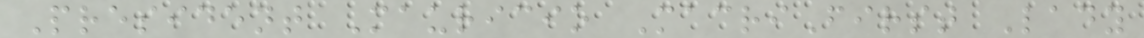President Mauricio MacriFirst Lady
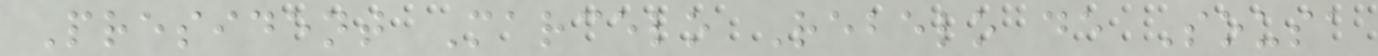President Marcelo Rebelo de Sousa
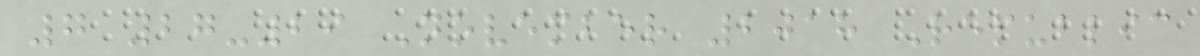7 27-29 November 2018 Republic
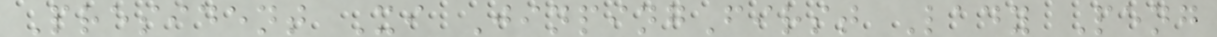President Xi JinpingFirst Lady Peng
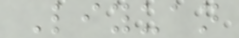Liyuan
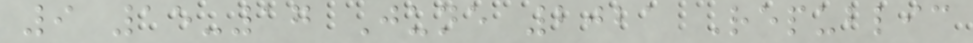9 15-17 June 2021 Republic
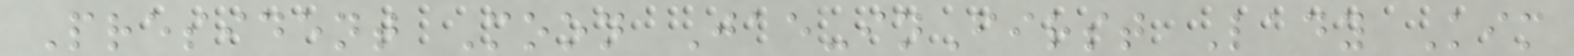President Moon Jae-inFirst Lady Kim
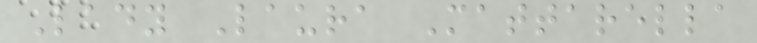Lady Laura Mattarella
